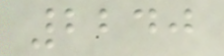2240
